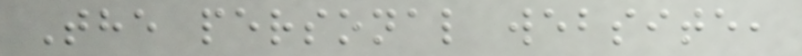The personal website,
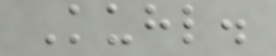Kuhl.
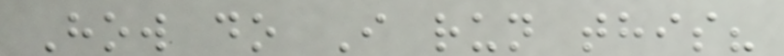How do I run this?
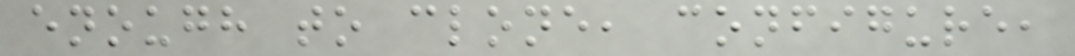enough to clone, configure,
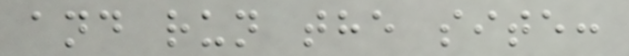and run the site:
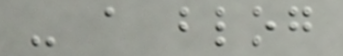- a blog
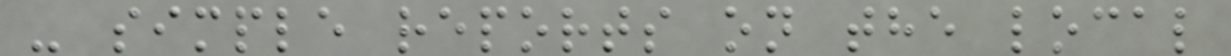- simple reports on the local
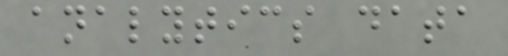analytics data
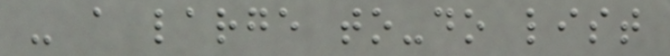- a large to-do list
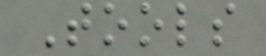Tools
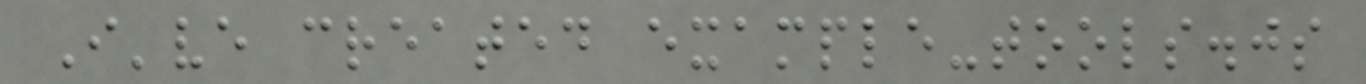I've created example-tools.js
